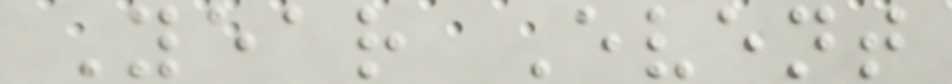Year Event
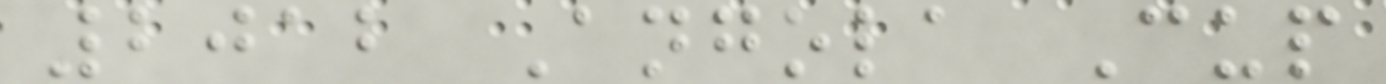2012 Angola Cup
